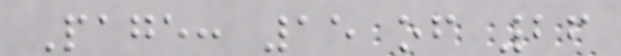Page: 15 of 26
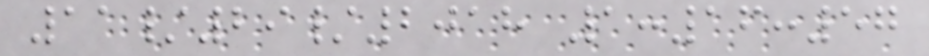11/29/2018 1:16:57
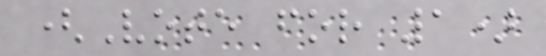(Vote for 1)
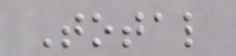Total
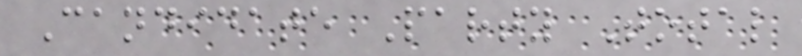Candidate Party Total
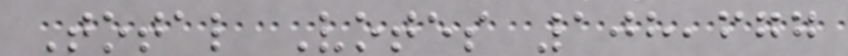Total Votes 108,677
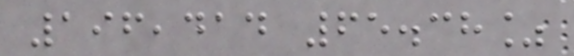196,414 65.38%
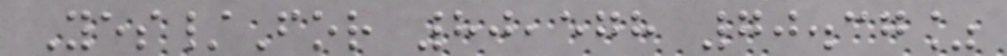Yes/For 80,578 70.37%
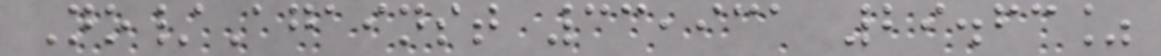No/Against 33,931 29.63%
